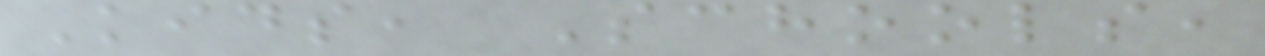Kids, Schools,
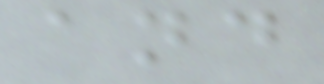and
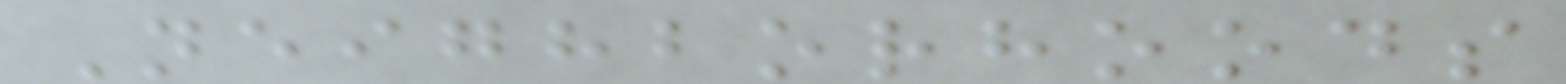Neighborhoods
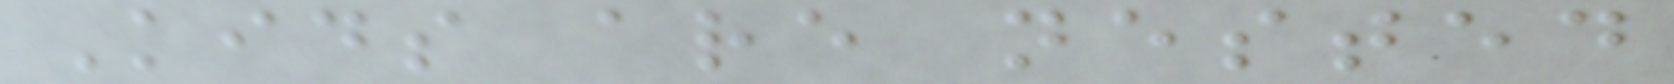Kids are nested
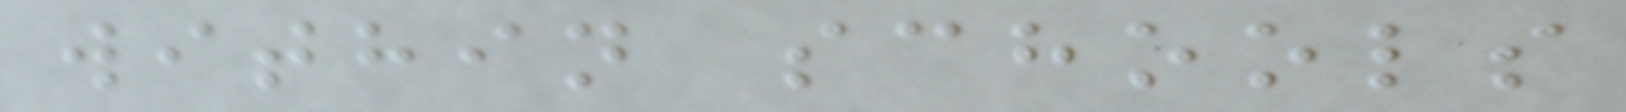within schools
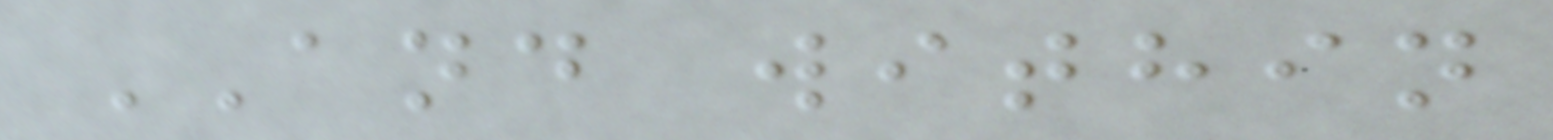AND within
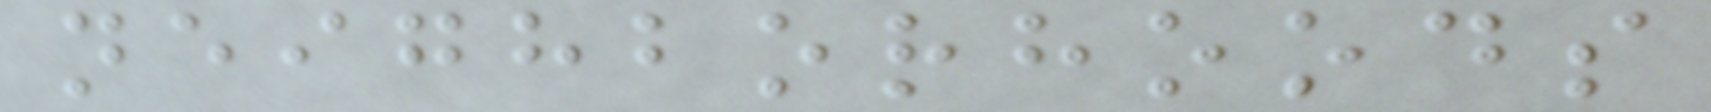neighborhoods
